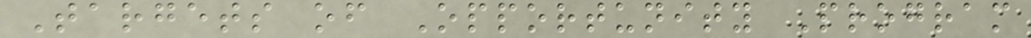Targets of Opportunity Program
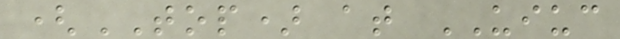(TOP) at UIUC
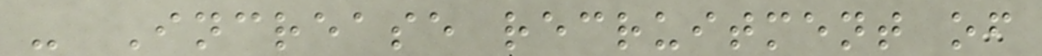- Increase recruitment of
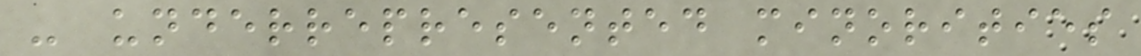- underrepresented minorities
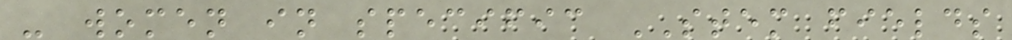- women in specific STEM fields
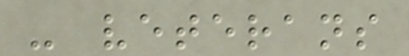- veterans
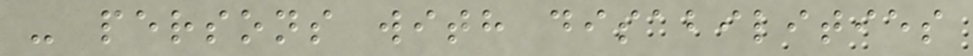- persons with disabilities
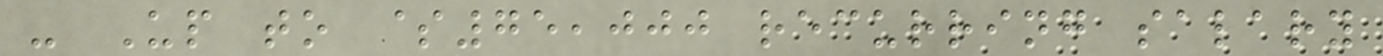- Up to $75,000 recurring salary
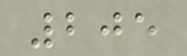205
